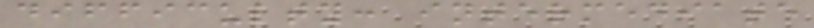difficulty: intermediate
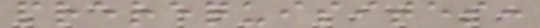prerequisites:
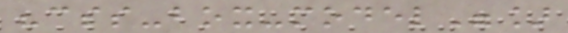"css-box-model"]
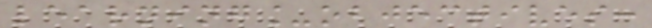learning_objectives:
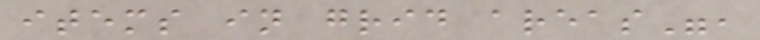items in grid areas",
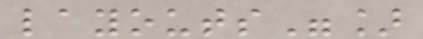layouts"]
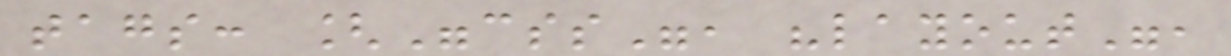tags: ["css", "layout",
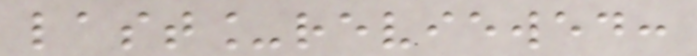last_reviewed:
